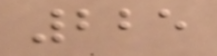225
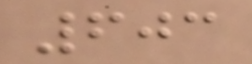603
